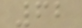62
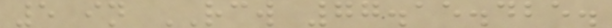5 in RCW 77.15.425.
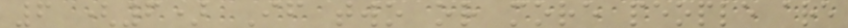6 (6) If two or more people are
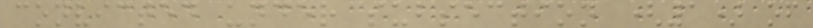convicted under subsection (1) of
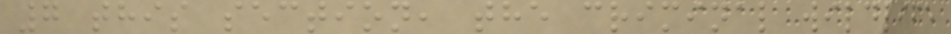7 this section, the criminal wildlife
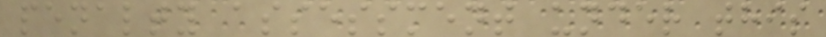penalty assessment under this
